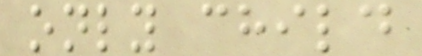only child
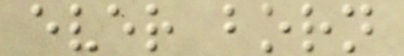ever born
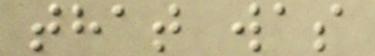that was
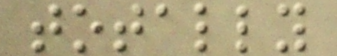totally
